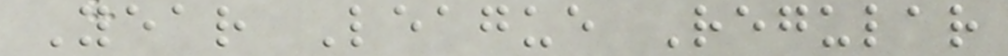Year League Regular
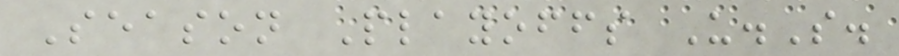Season Playoffs U.S.
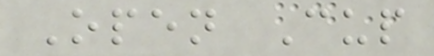Open Cup
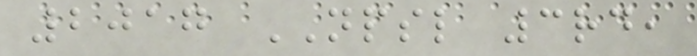2017 NPSL 3rd,
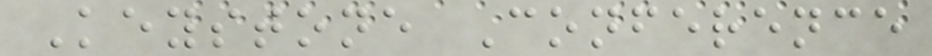Keystone Conference
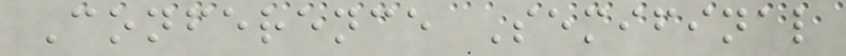Conference Semifinal
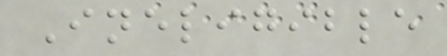Ineligible
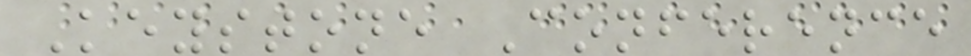Keystone Conference
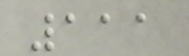111
